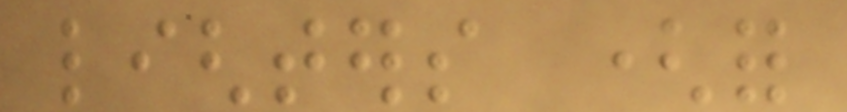lighters (for
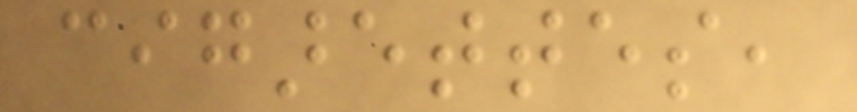cigarettes,
